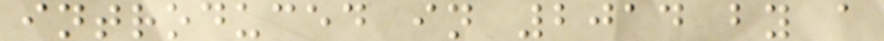introduced in 2014 by a
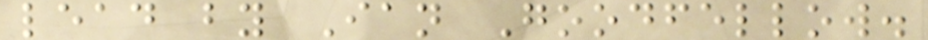lead by Ian Goodfellow.
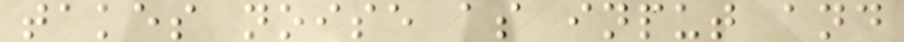takes noise as input and
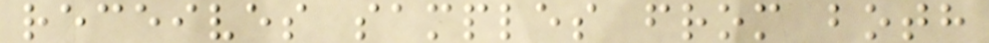receives samples from both
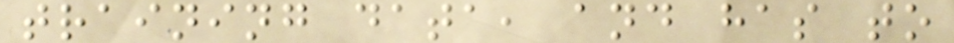training data, and has to
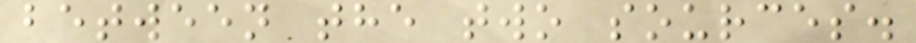between the two sources.
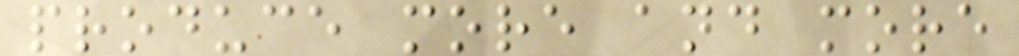produce more and more
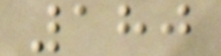180
